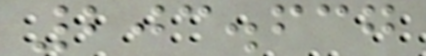203.637
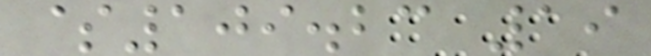$109.23 19
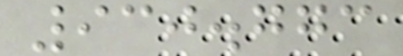930.773
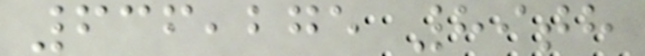636,275 89th
